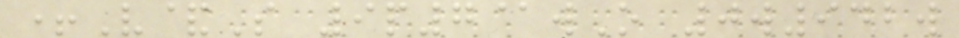+V&S 9p7@wO 0w942w
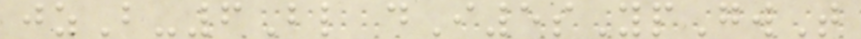jzB-6Bl dI5sYpGwT
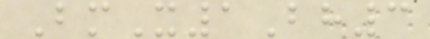BmX1Bh3
